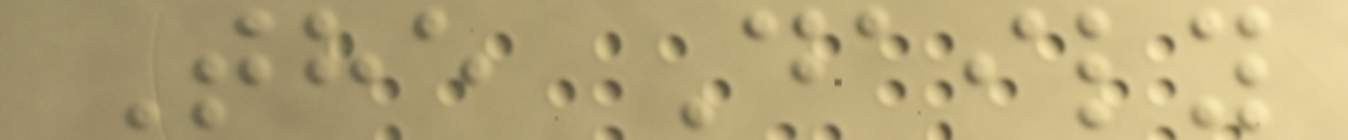The Daily
